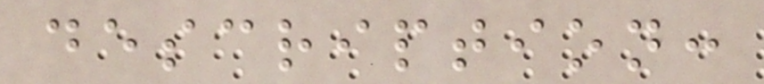description:
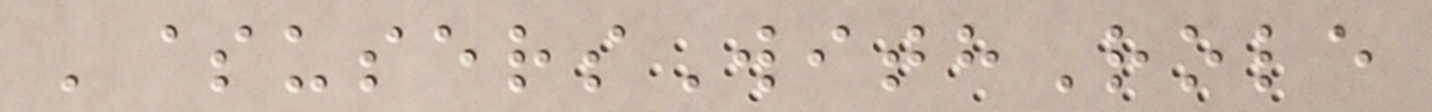'$usersWithRole
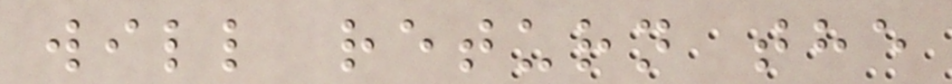will return the
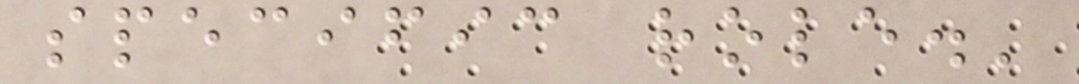specific role.'
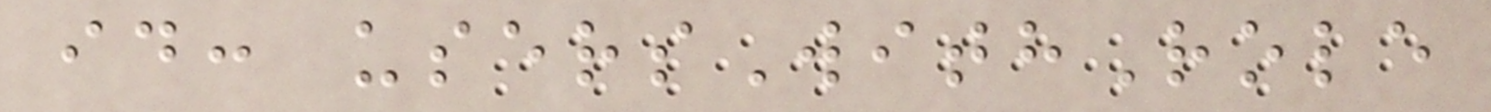id: usersWithRole
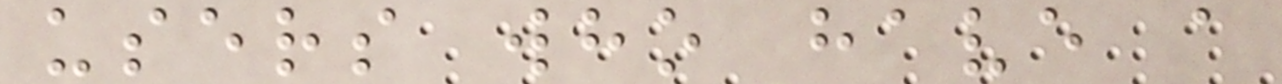users who have a
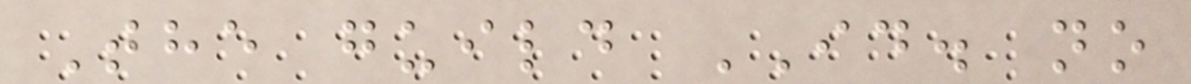The guild ID. no
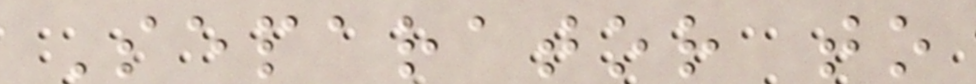Separator to
